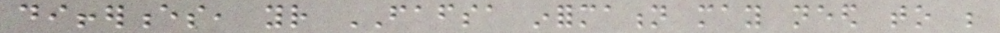differences, your FAFSA information may need to be
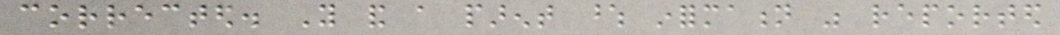corrected. You and a parent whose information was reported
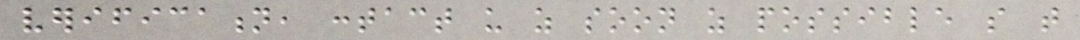verification, contact us as soon as possible so that
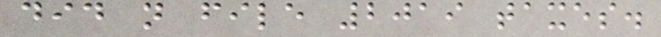did not file 2019 taxes.
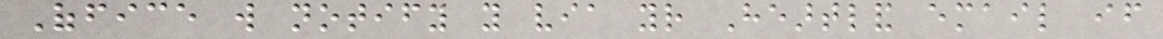Office will notify you via your Heartland email if
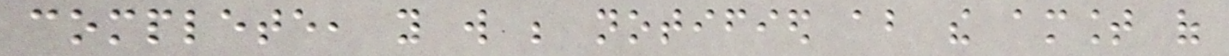complete, you will be notified about the amount of
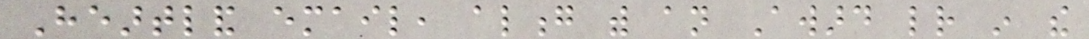Heartland email, along with an Award letter in the
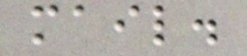mail.
